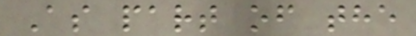As part of the
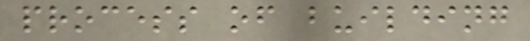process of building
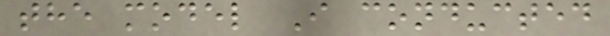the model I conducted
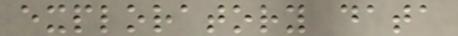exploratory data
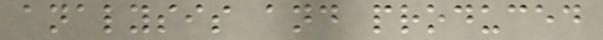analysis and produced
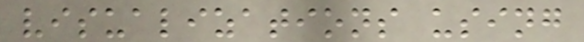visualizations using
